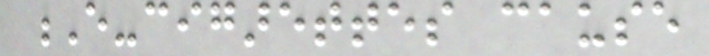E-cigarettes cause
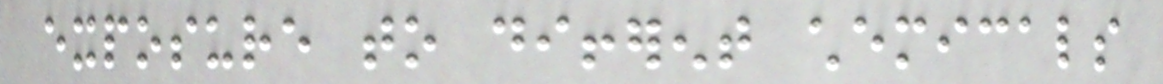exposure to different chemicals
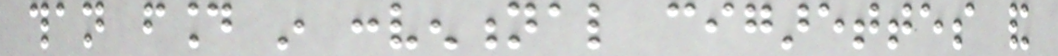than found in conventional cigarettes and
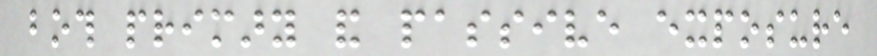both primary and passive exposure
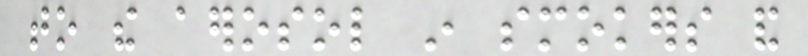to the aerosol in smokers and
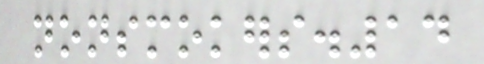nonsmokers.14
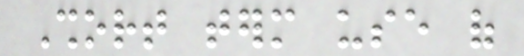Short term use of
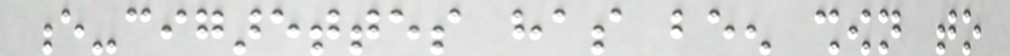e-cigarettes has been shown to
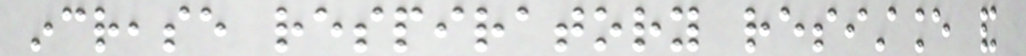increase respiratory resistance and
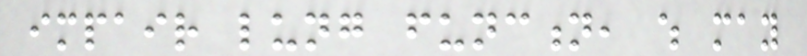impair lung function, which may
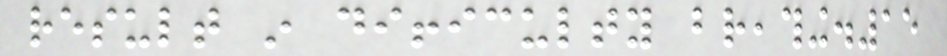result in difficulty breathing.15
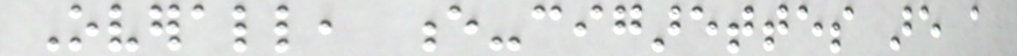Overall, e-cigarettes are a
